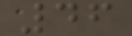46
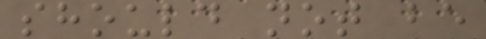should not be
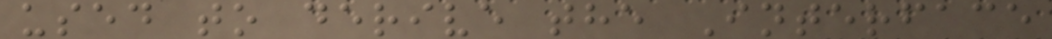used to derive the Interface
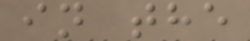in the
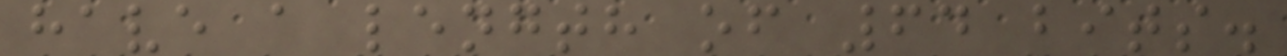have a length of 64 bits.
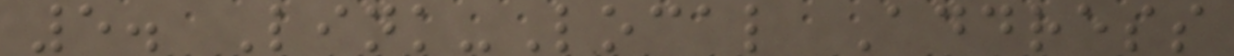5. Link-Local Address
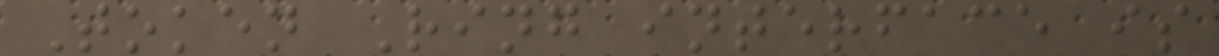Token Ring interface is
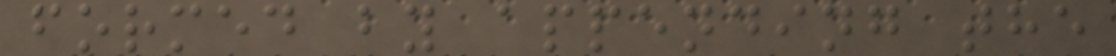formed by appending the
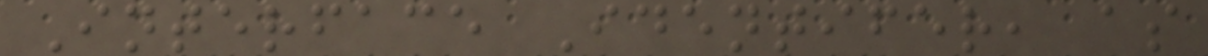Interface Identifer, as
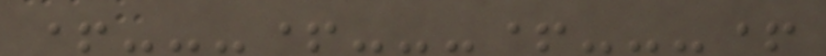+---+---+---+
